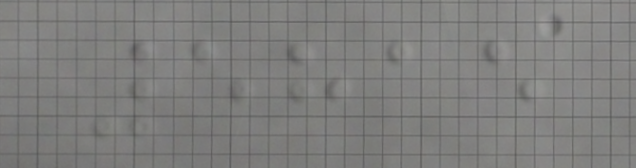5815
